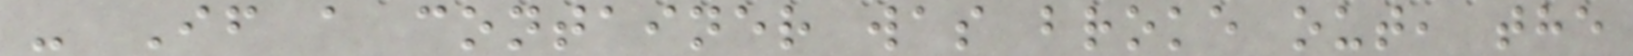- If a container was broke out, the
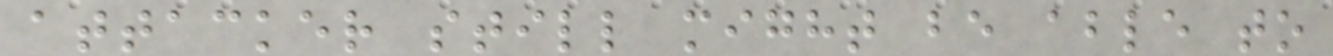attacker still might be able to
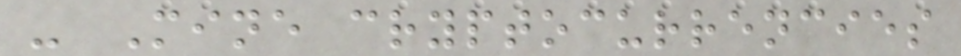- Mine cryptocurrencies
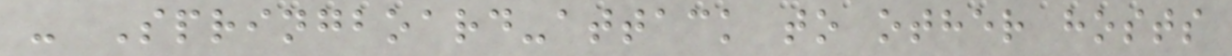- Springboard-attack to other hosts
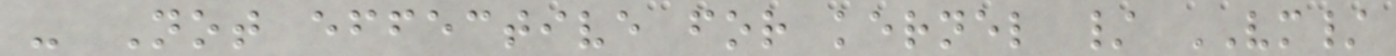- Not effective for kernel / VM/
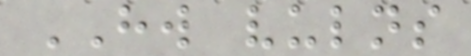HW vulns
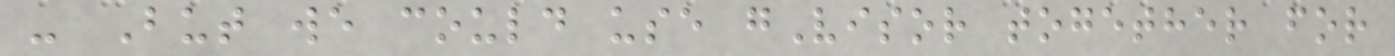- But we could use gVisor together for
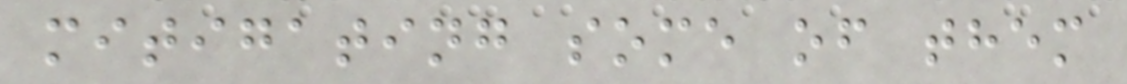mitigating some of them
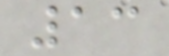13
